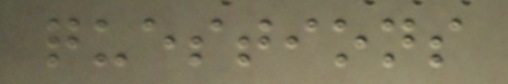questions
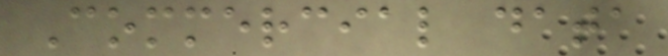Commercial data
